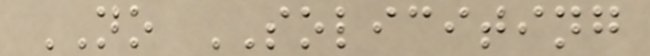NO SOLICITING
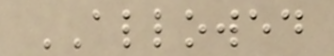ALLOWED
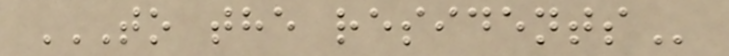TO THE RESIDENTS
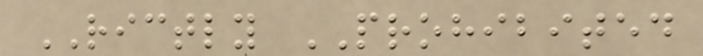RICTLY PROHIBITED
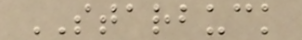STARBUCK
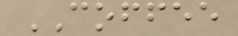COFFEE
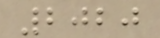2020
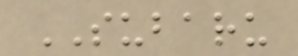SUBARU
